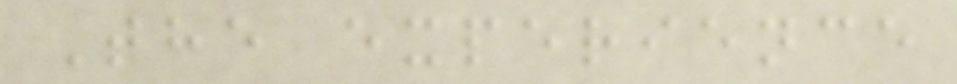The experience
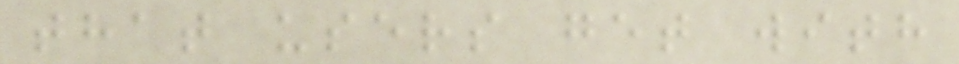that users get with
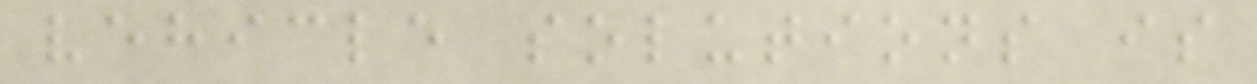vehicle solutions is
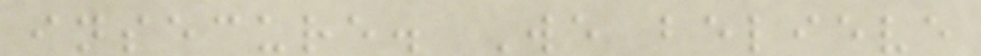insecure. We believe
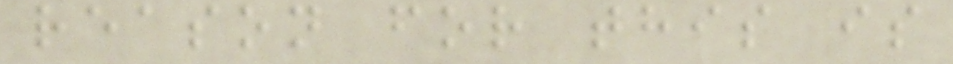reason for this is
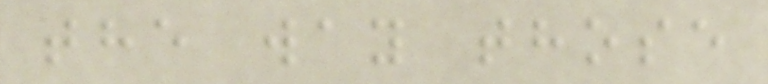the way those
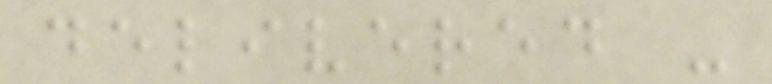delivered -
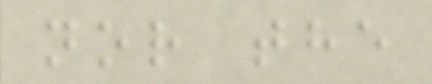nor the
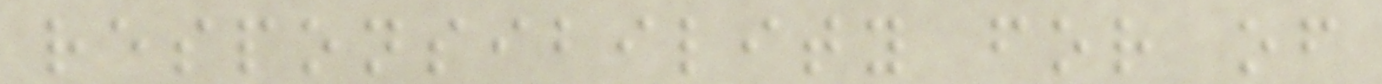responsibility for of
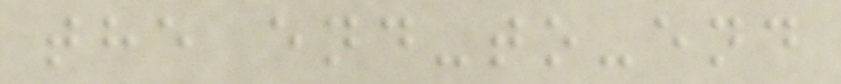the end-to-end
